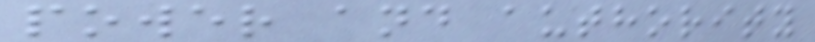power and authority
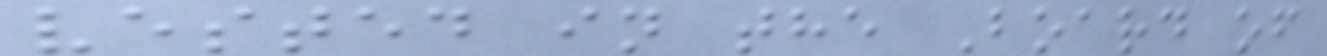vested in the Board of
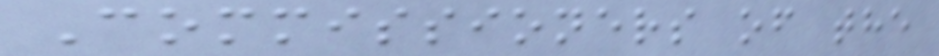Commissioners of the
